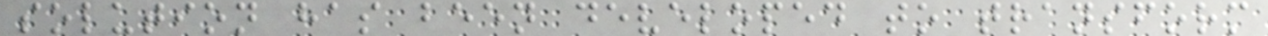solution has been developed to transform
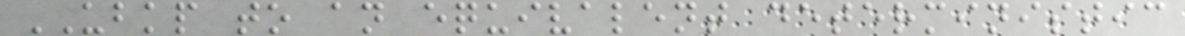UBKP to an equivalent deterministic
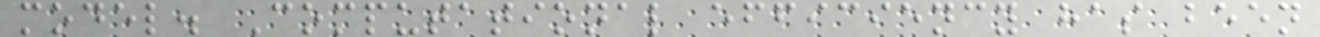model. Computational efficiency has been
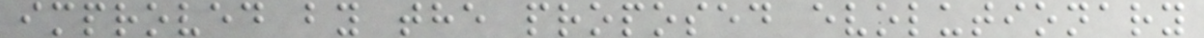improved by the proposed evolutionary
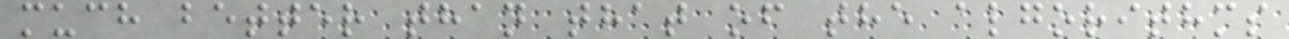much better than that of the algorithms
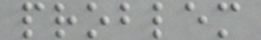problem
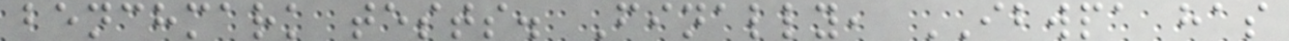benchmark tests. Finally, IBWPA has
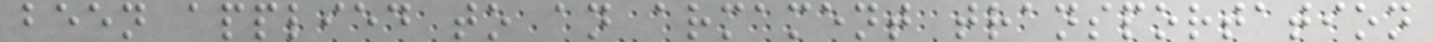been applied to an armament transportation
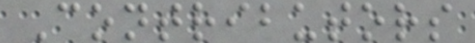Contributors
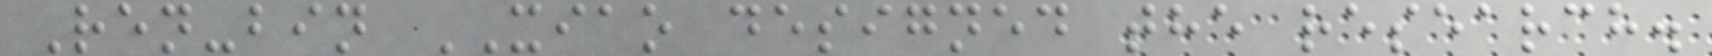Ren-bin XIAO designed the research.
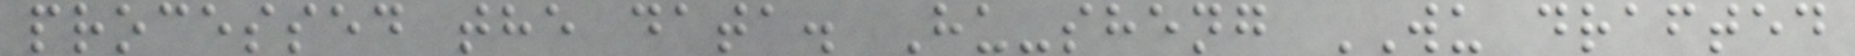processed the data. Hu-sheng WU drafted
